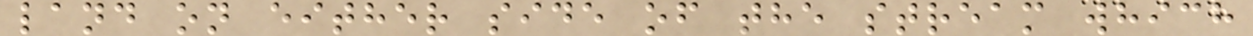land on either side of the stream which
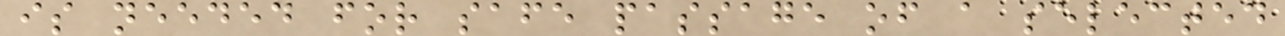is needed for safe passage of a selected
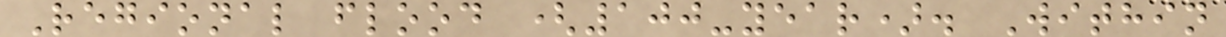Regional flood (100-year). Within
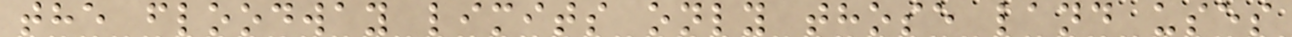the floodway limits only those land uses
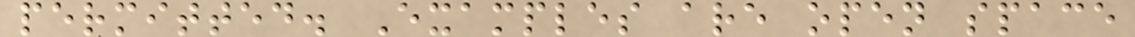permitted. Examples are open space
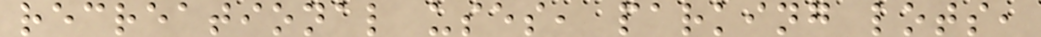recreational uses, parking lots,
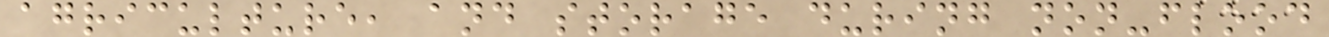agriculture, and storage during non-flood
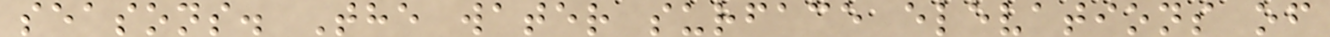seasons. The water surface elevations of
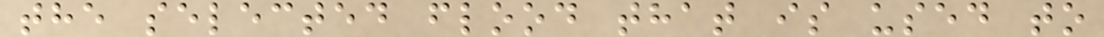the selected flood that is used to
